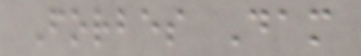Forbes Dam
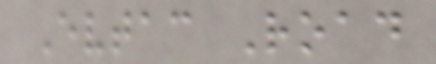Evtac Road
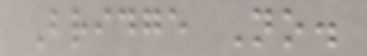Bridge No.
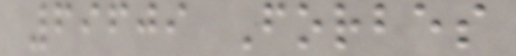69609 Forbes
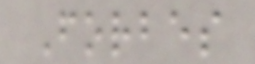Forbes
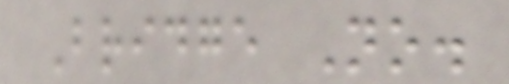Bridge No.
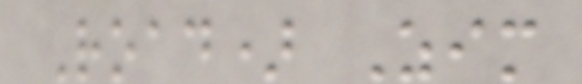Road) Zim
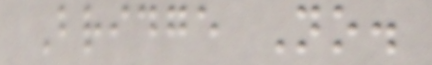Bridge No.
